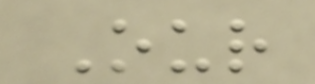Our
